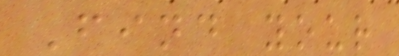Find your
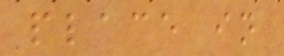place in
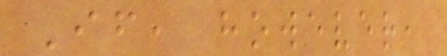If, however,
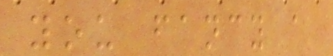you fancy a
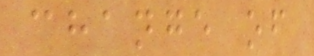change of
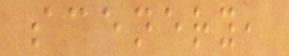scenery,
